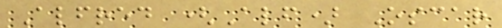Alfred (Alf) Oscar
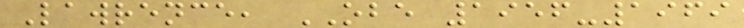Lawrence, OBE 1956-1969
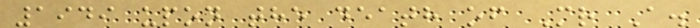1949 upon the death of Mr A.
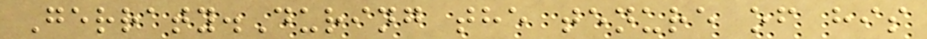Gerraty.During the tenure of his
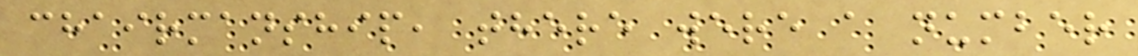chairmanship, there were a number
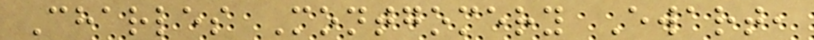Charles Montgomery Ewart,
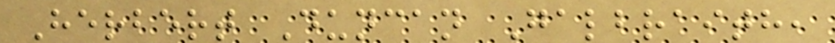Herbert Duncan Galbraith,
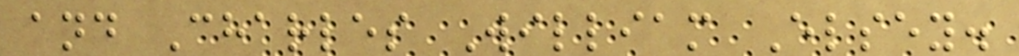and Charles William Elsey.
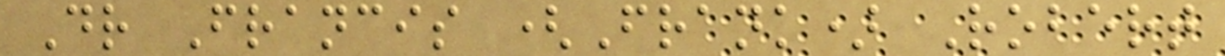Dr Francis (Frank) Robert
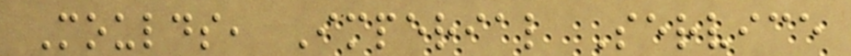Moulds, Imperial Service
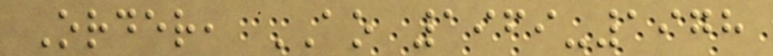Order, AO 1969-1978
